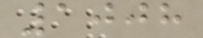1008
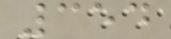354
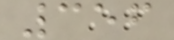356
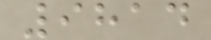9814
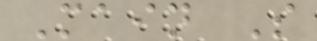Main S
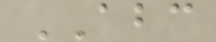ABC
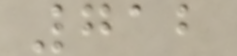712
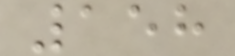158
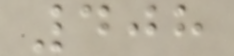408
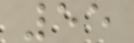55
